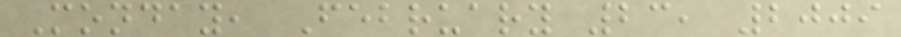Monday, February 23, 2009
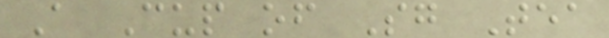A Cup of Sg Tea
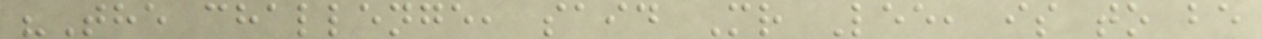"The challenge, said Mr Lee, is to be
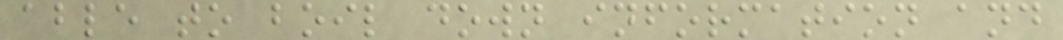able to boil down information and
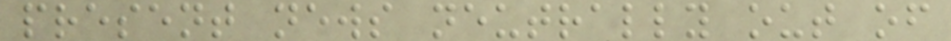present news neutrally out of
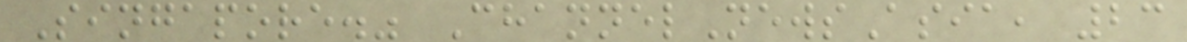Singapore." ChannelNewsAsia, 23
